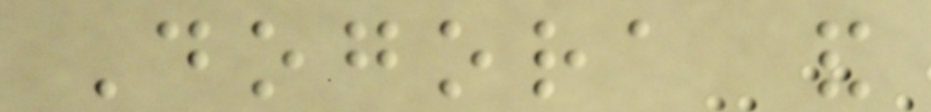Dogora and
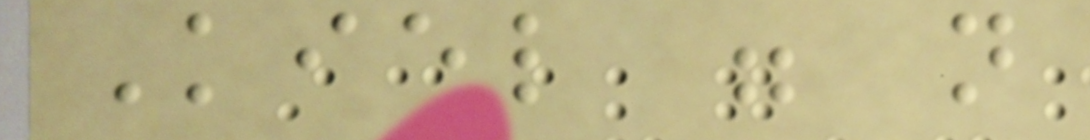Kiel were not
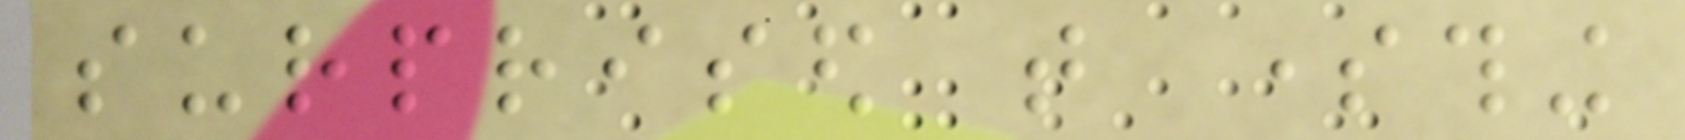surprised that something
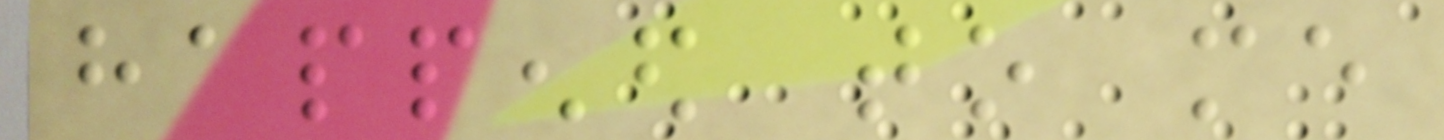happened to me
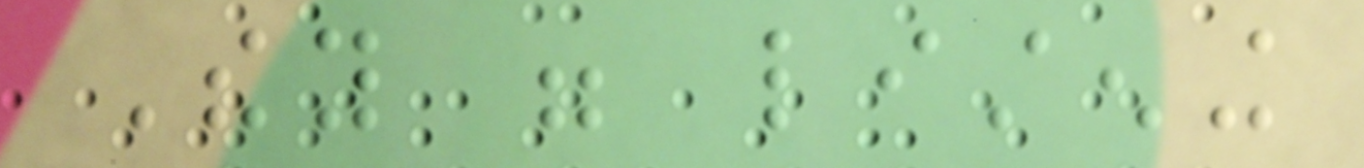They were listening
